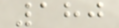180
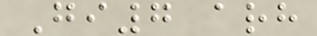Gi7 arh
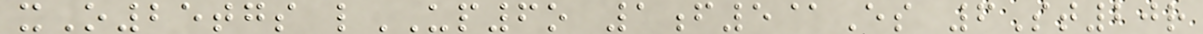xO25tgs lUP6o 1f5@Es 6St20r
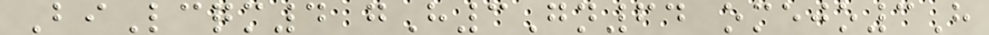BiLcqm4 gH3Gn64 omejo3H
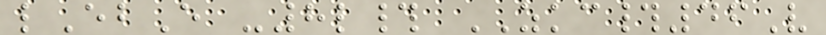lEbE -8l# ZKC#46V
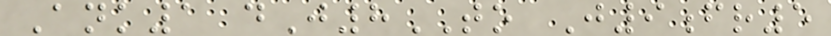Ank1 dJ8TO J9fr5
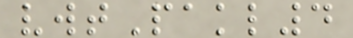vwtPakl4
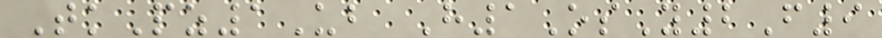TkPz1Ub H1OsY2F9
